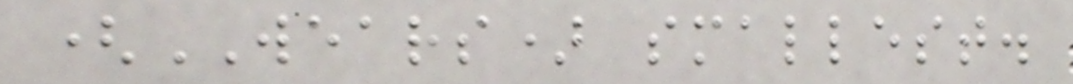(WEARS) smallest.
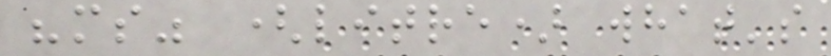"ms" (litre) what's
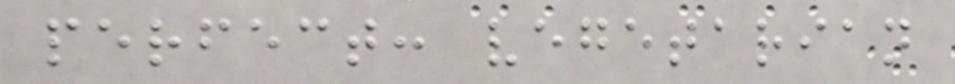perfect: vegetarian
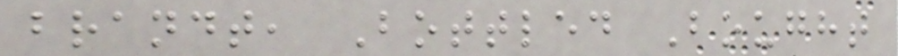brandt, Bottled Bought
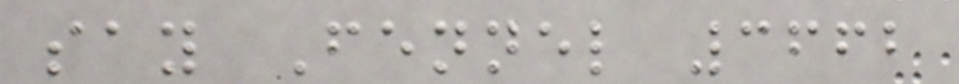say Fennel 3662
